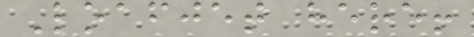Loafjet here!
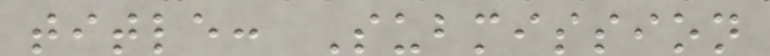title: Submission
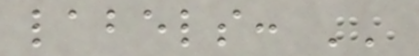labels: ''
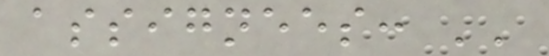assignees: ''
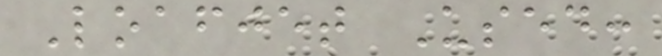Loafjet Used:
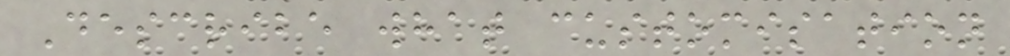Describe what customisation
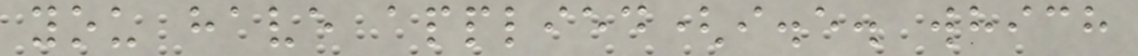you have applied(i.e. which
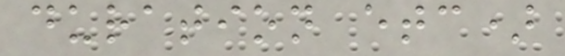duration etc)
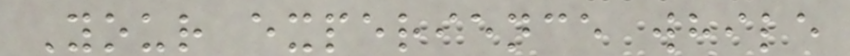Your experience while
